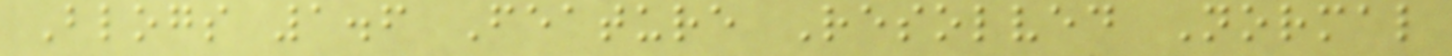Blogs 1.6 Feature Resolved Normal
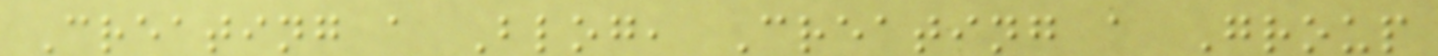Creating a Blog, Creating a Group
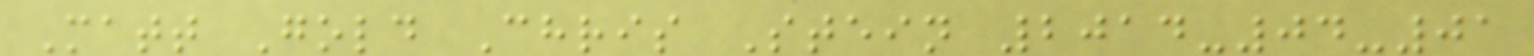Matt Gold Chris Stein 2014-04-01
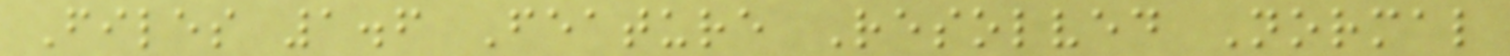Files 1.6 Feature Resolved Normal
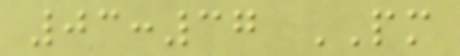03:37 PM
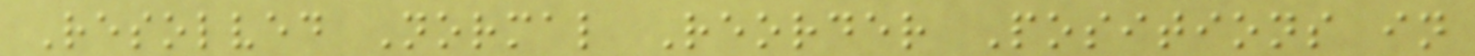Resolved Normal Reorder Positions in
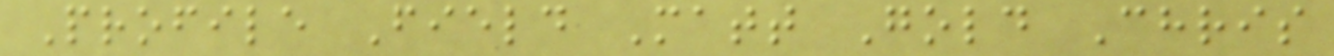Profile Field Matt Gold Chris
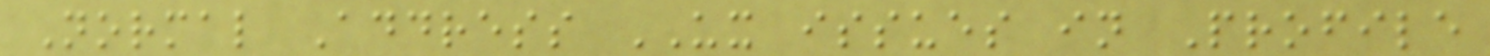Normal Address UX issues in Profile
